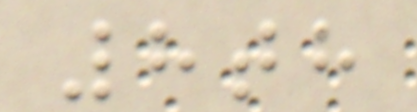8th
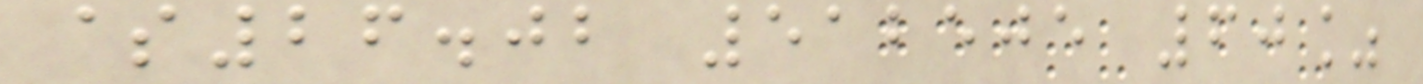$26.02 512505 60%
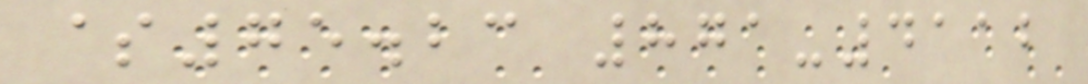$75.23 871-4112
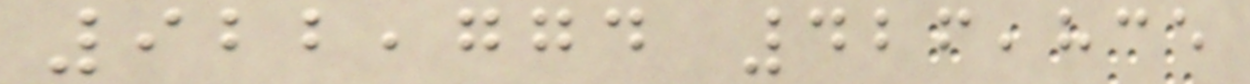922,774 426,835
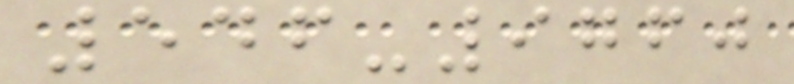546-9760
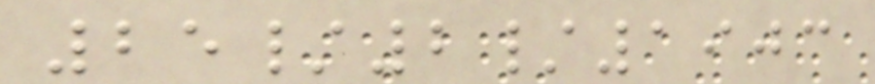25/2/1903
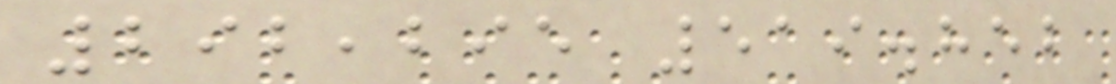292,295 519.852
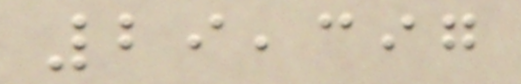29,397
